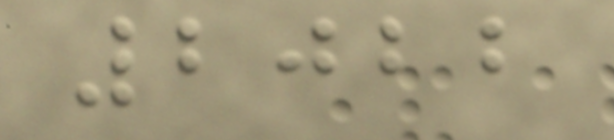2022
